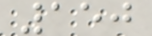150
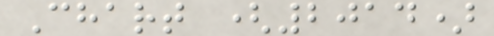Chart (2014)
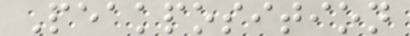Peakposition
